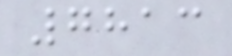7813
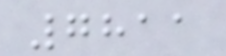7811
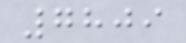7809
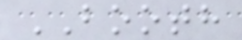BOOTH
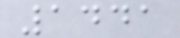1441
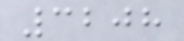3208
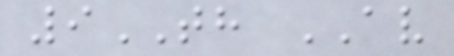9TH AV
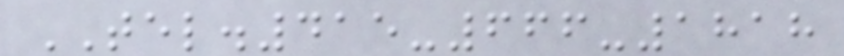TEL.415-666-1818
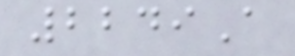2249A
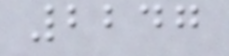2247
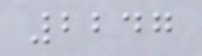2247
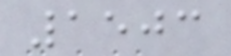1503
